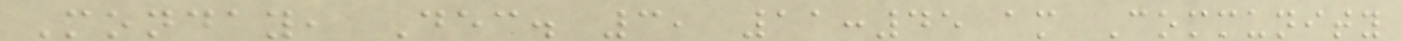Monday, Dec. 3, 11:45 am Community
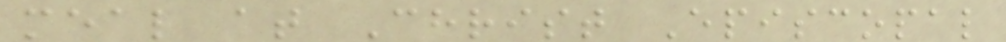meal at Christ Episcopal
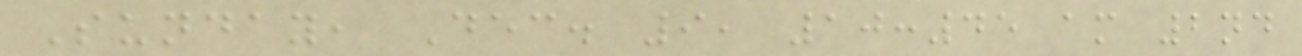Sunday, Dec. 9, 10:45 am 2nd
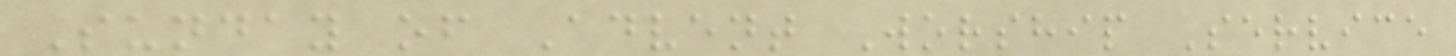Sunday of Advent Worship Service
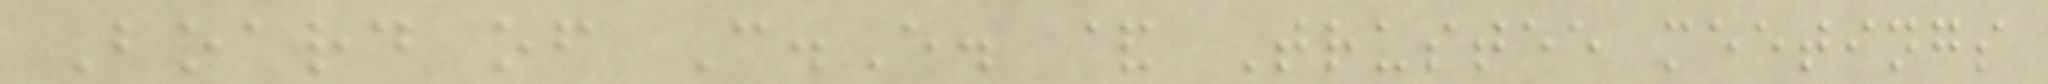Board of C.E. & Trustee meetings
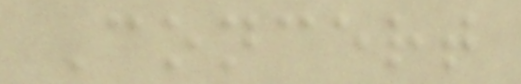Concert
